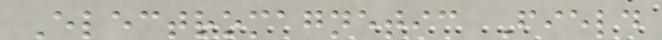Electromagnetic Field
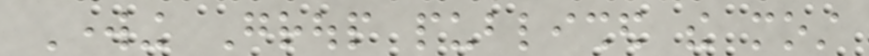Working Group published the most
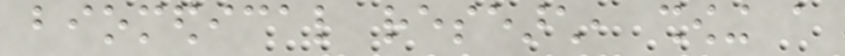biomedical research, showing a
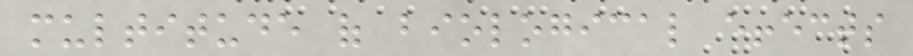multitude of biological effects
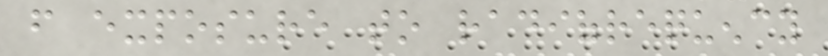from exposure to radiofrequency
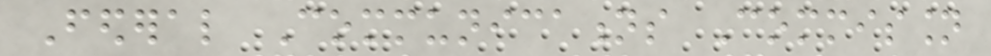Federal Communications Commission
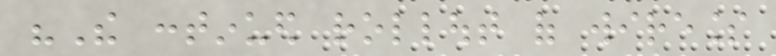"The continued rollout of wireless
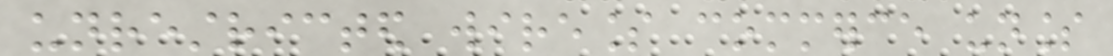unrestricted wireless commerce unless
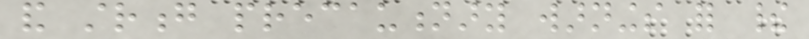and strong precautionary warnings for their
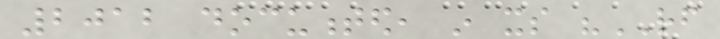2012 documented, in its "RF
